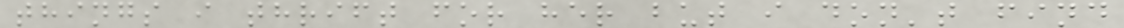things i thrift for her but i don't find
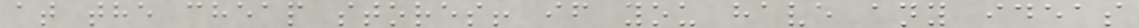at the cheap stores! if you have any ideas
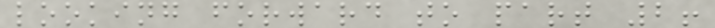looking forward to part 2!
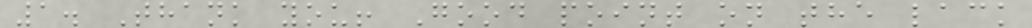1. Thank you! Good point on the lack
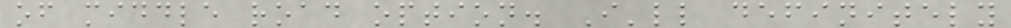of middle road option. I'll definitely
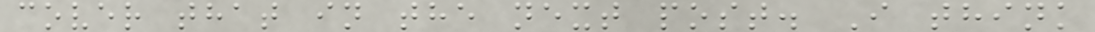cover that in the next post. I think
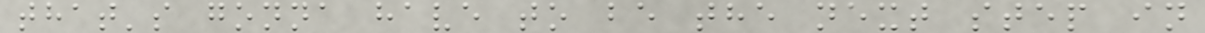that's gonna have to be the next step in
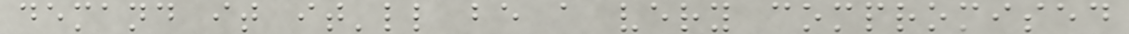demand it it'll be a very compromised
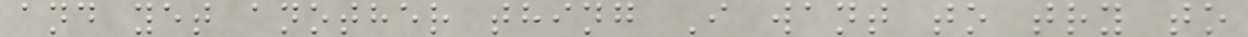and yet another thing I want to try to
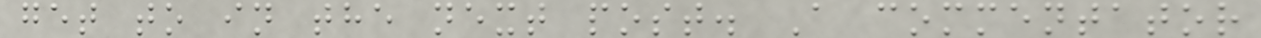get to in the next post. A commentator
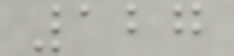127
